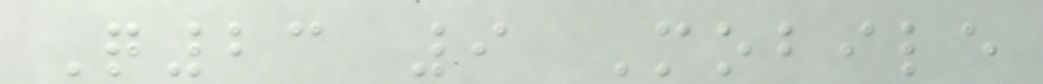Q23 9 Mobile
